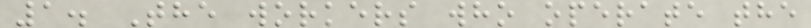1. The workers who operate the
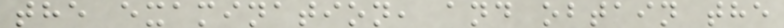the examination, and obtain the
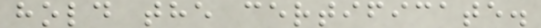hold the certificate.
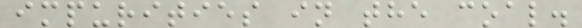impurities in the coal.
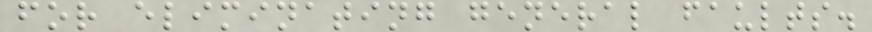for eliminating general faults.
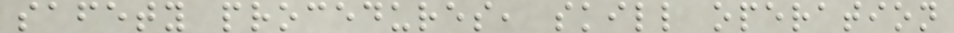safety procedures, skill operation
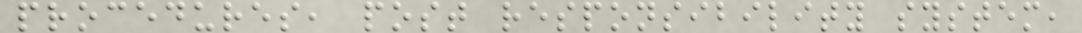procedures, post responsibility system,
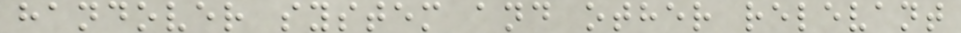handover system and other relevant
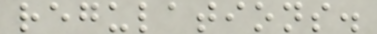regulations.
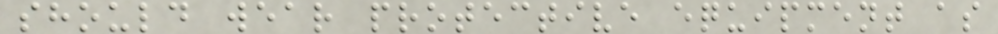should wear protective equipment as
